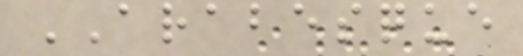ARABESQUE
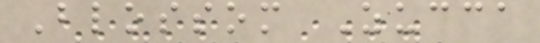Blossom Zucca
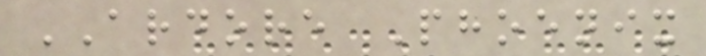ARDORE Phoenix
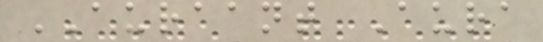AURAANT Aura
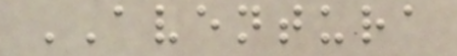AVENTURA
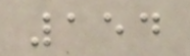154
